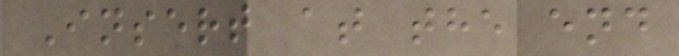Insert at the end
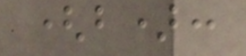(b):
